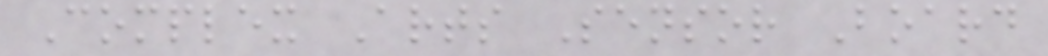Complex Arts Sensor Board
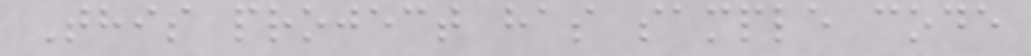This project has sample code
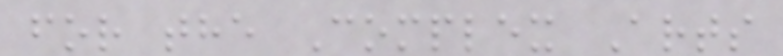for the Complex Arts
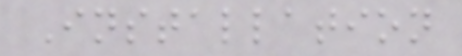Installation
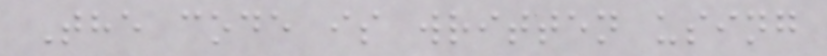The code is written using
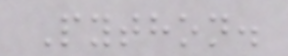Python.
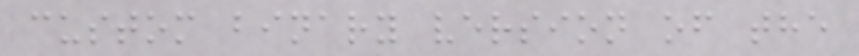custom binary version of the
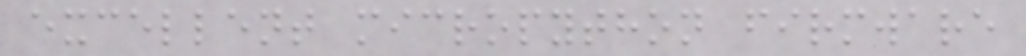excellent micropython firmware
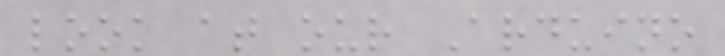look at our Arduino
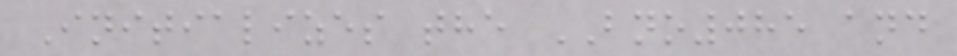Initializes the BNO085 and
